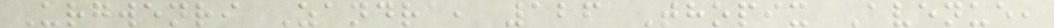Urgwenri Zandra, 126 Thopix Avenue,
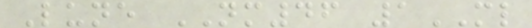Lune NM46 1ML
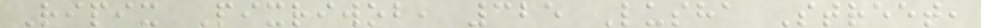Ripix Pixriwob, 325 Lusha Street,
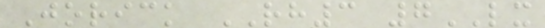Jorick RH3 7LX
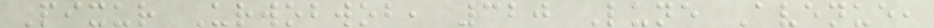Pixur Urwobwob, 320 Lune Avenue,
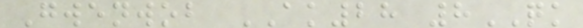Gwenwob AK28 8QK
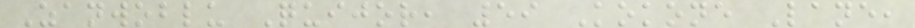Zanwoblu Quijor, 59 Kokone Lane,
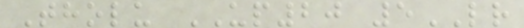Tholu UP20 5LR
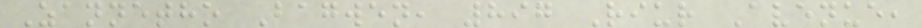Zannetho Bagwen, 897 Riur Avenue,
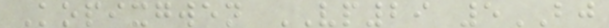Kopixgwen VP29 5BJ
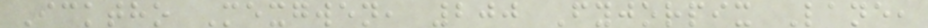Icktho Mexgwen, 200 Fyjorpix Lane,
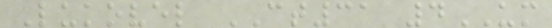Lukovel CT31 4UM
